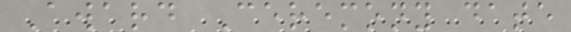Award Ceremony date
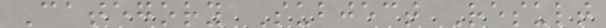Category Subject Result
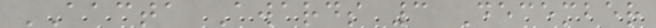AACTA Awards 3 December
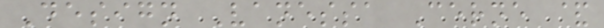Design Vanessa Cerne &
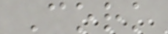Cork
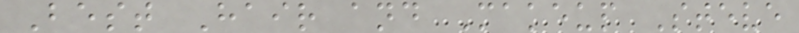Best Hair and Makeup Steve
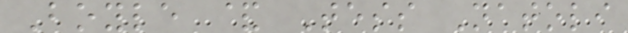Boyle & Tess Natoli
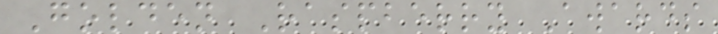Golden Raspberry Awards
